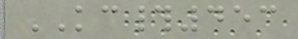KC#453
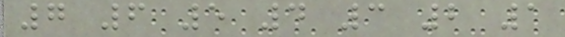7 6 5 4 3 2 1
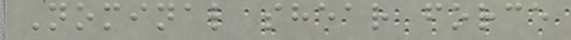Nominal shear force
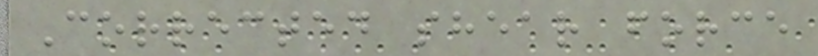Corrected shear force
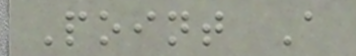Point A
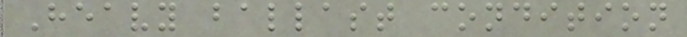Heavy ballast condition
